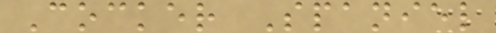Cocker Spaniel
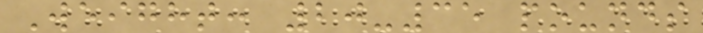Weight: 20-35 pounds
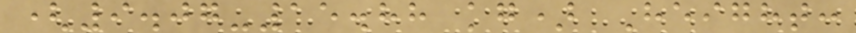(9.07-15.88 kg) Height:
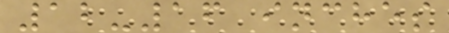12-16 inches
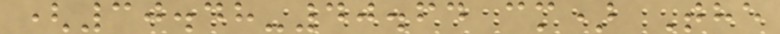(30.48-40.64 cm) The
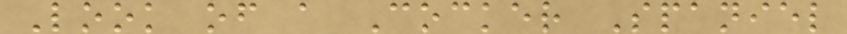Look of a Cocker Spaniel
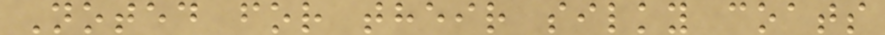Noted for their silky coats
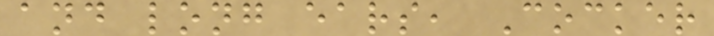and long ears, Cocker
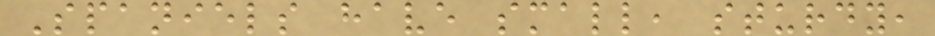Spaniels have small, sturdy,
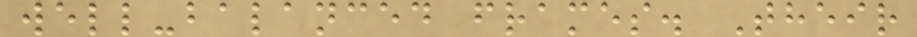well-balanced frames. Their
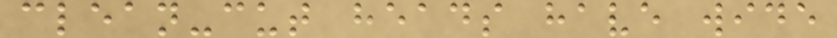clean-cut heads have wide
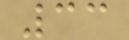33
